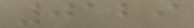0129
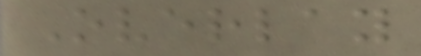Overlay
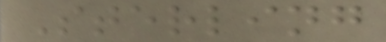Sterling
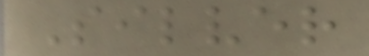Silver
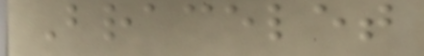Bracelet
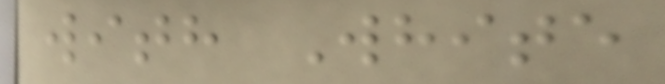with White
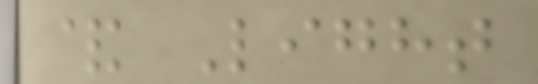& Light
